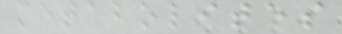metabolites
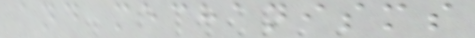and mechanisms
